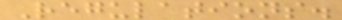Regulations.
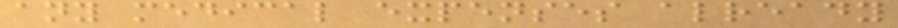any medical expenses already
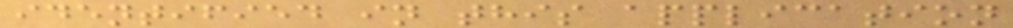identified in this application
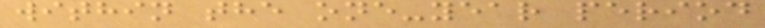within the one-year period
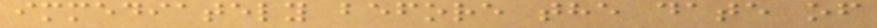immediately before the date of
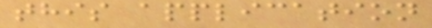this application
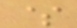$
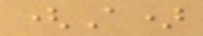(A)
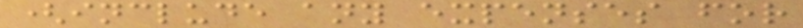(include any expenses for
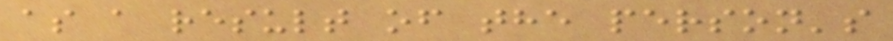as a result of the person's
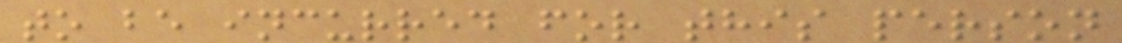to be incurred for this person
